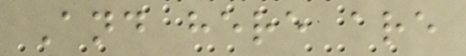And here are
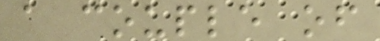a couple of
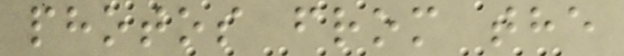photos from the
